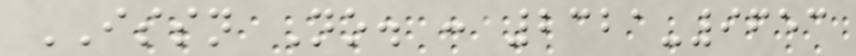ISSN No. : 2321-9653
